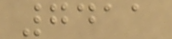7411
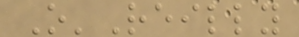O'Reilly
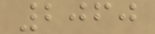2060
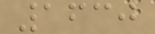1630
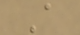A
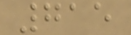715
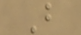B
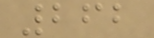262
